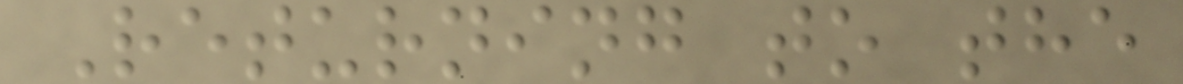Returning to the
